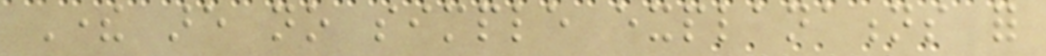There are no simple explanations for
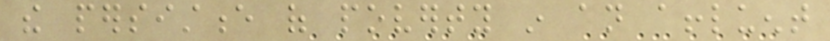the persistence of poverty in an affluent
